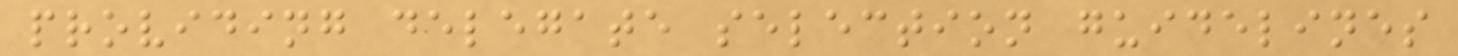providing delegate selection guidelines
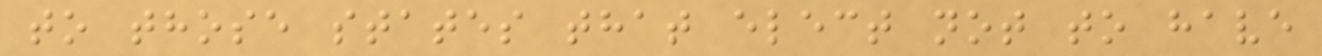to those states that elect not to have
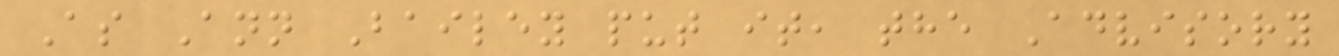As Ann Bailey put it, the Advisory
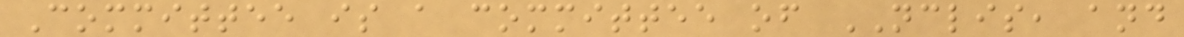Committee is a committee of NCLIS, and
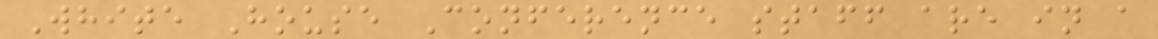White House Conference staff are in a
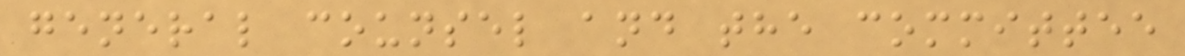general counsel and the committee
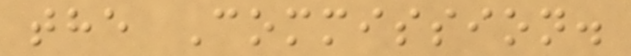the Commission.
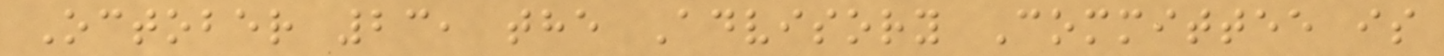October 23, the Advisory Committee is
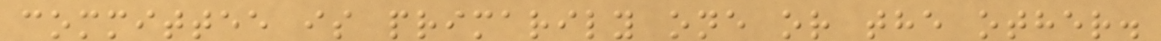committee is primarily one or the other.
